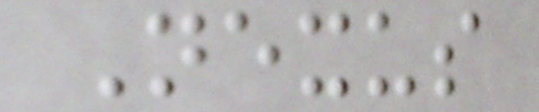Nexus
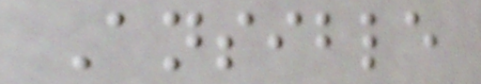Ansible
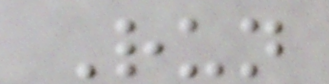Run
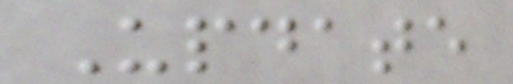Update
